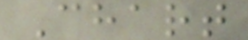Chart
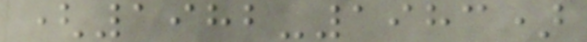(1982-1983)
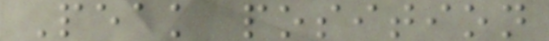Peak position
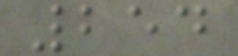254
